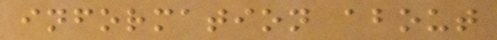information about
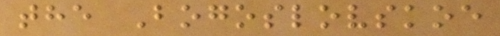the Bogoslovskoe
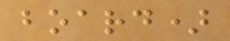board)
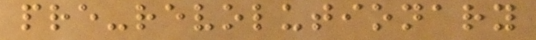pre-revolutionary
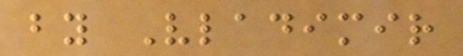by Vladimir
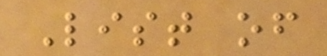List of
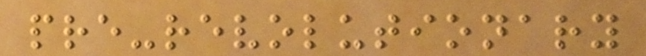pre-revolutionary
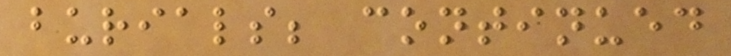burials; continued
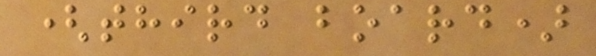(third board)
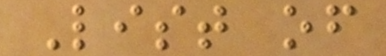List of
